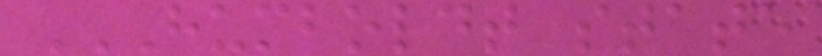HUMBOLDT STATE
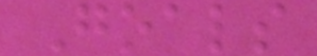Goals
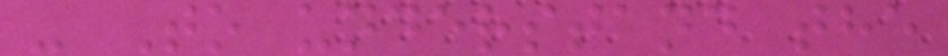- To understand the
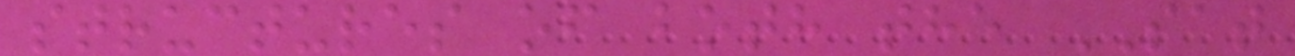structures of both the SAT
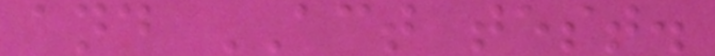and ACT test.
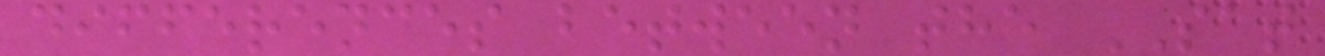differences between the SAT
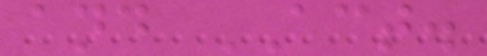and ACT.
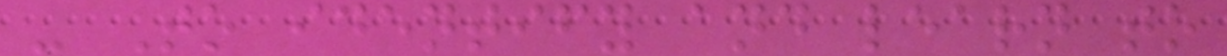- To identify and learn to
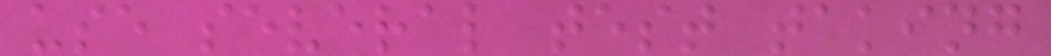use several test taking
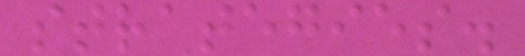strategies.
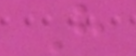H
